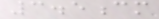3.5cm
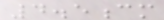4.5cm
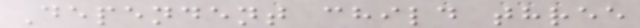Dependent child three
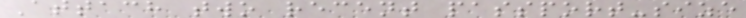Attach two recent passport-size
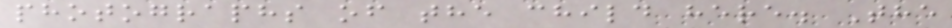photographs of the child here. The
